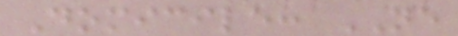Domicile: NE
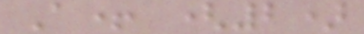A+ (2)
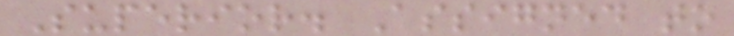Superior. Assigned to
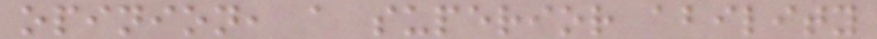opinion, a superior ability
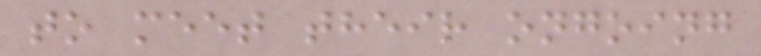to meet their ongoing
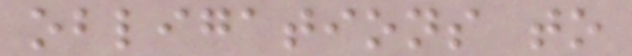obligations to
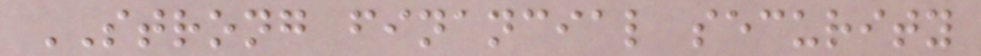STRONG financial security
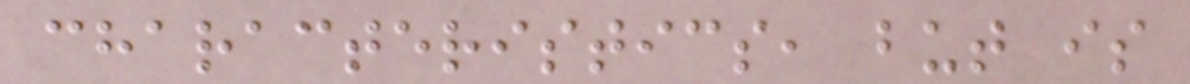characteristics, but is
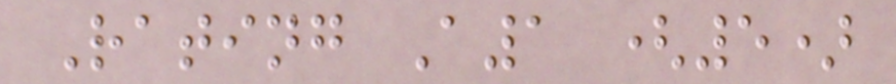Rating A1 (5)
